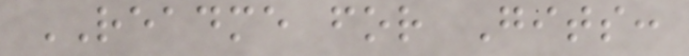README for Gits:
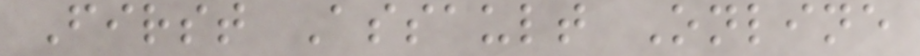First Assault Online
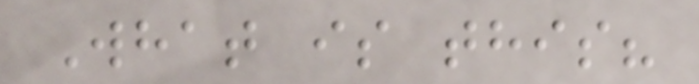What is this?
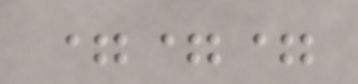===
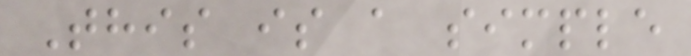This is a simple
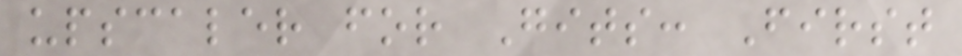upscaler for Gits: First
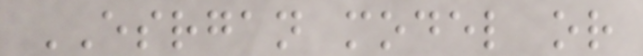ESRGAN model or
